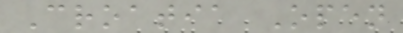Croatia Open
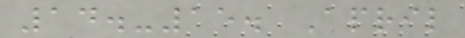14.-15. April
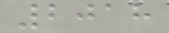2018
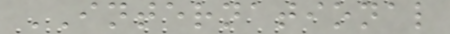INTERNATIONAL
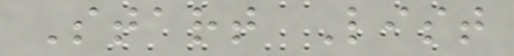Start List
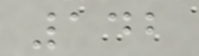142
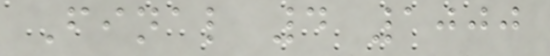Final 4 1000
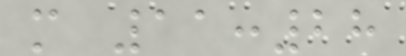m 11:28
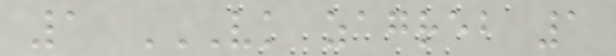1 VK ZAGREB 1
